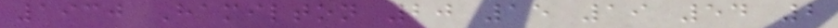1930 Hamilton 20 15 19 54 2
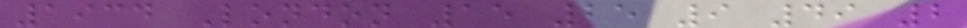1934 London 15 25 9 49 2
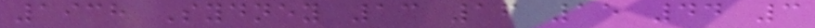1938 Sydney 13 16 15 44 3
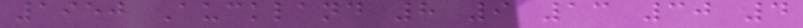1950 Auckland 8 9 13 30 4
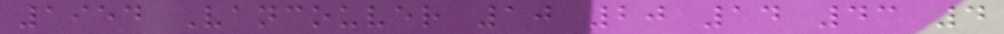1954 Vancouver 10 20 14 43 4
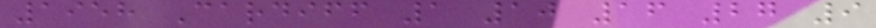1958 Cardiff 1 10 16 27 9
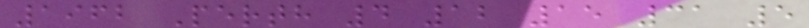1962 Perth 4 12 15 31 5
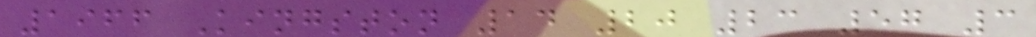1966 Kingston 14 20 23 57 3
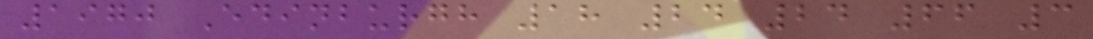1970 Edinburgh 18 24 24 66 3
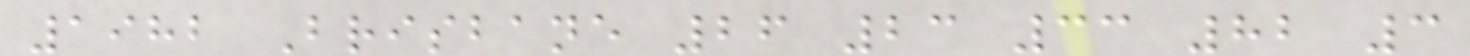1982 Brisbane 26 23 33 82 3
